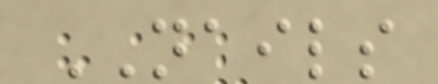NAILS
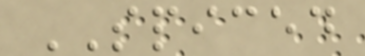SPICED
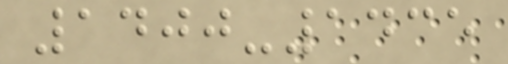1400-1435
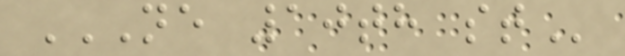NE 10TH ST
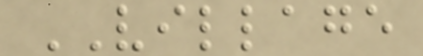VILLAGE
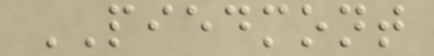PIEDMONT
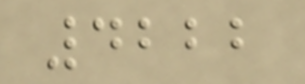4222
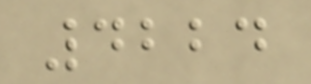4224
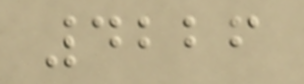4226
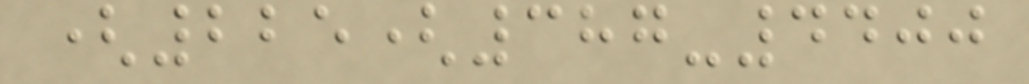(225(387-4400
